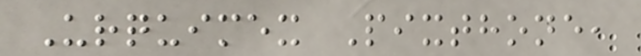Urquimex Pixthone,
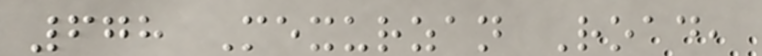678 Mexurzan Road,
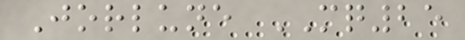Jorlune MQ25
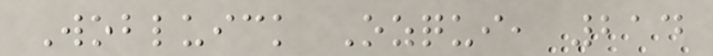Wobluick Ozqui, 214
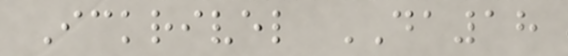Ickrivel DA18
